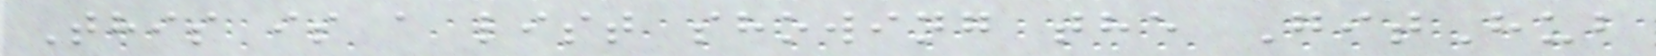This is a list showing the GitHub
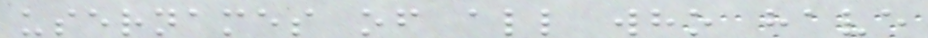usernames of all who have
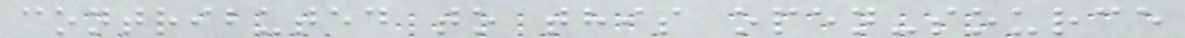contributed to this open-source
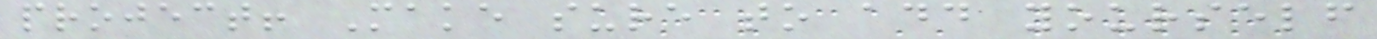project! Make sure to add yourself
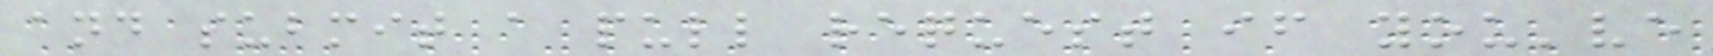and submit a pull request if you've
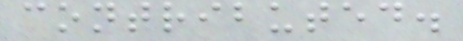contributed.
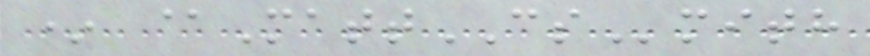* @MattCSmith
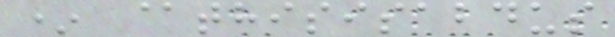* @thisisabdus
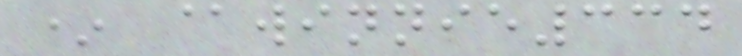* @winnie334
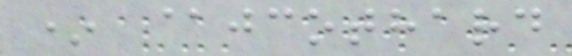* @jcothard
